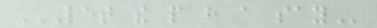LET THE PEOPLE HAVE A SAY
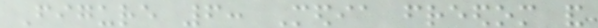Figure 6: Media freedom and
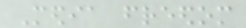Media freedom
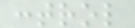control
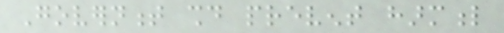Government should prevent harmful
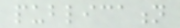publication
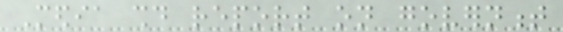Media should report on government
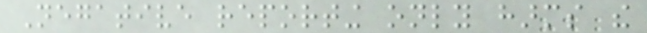Negative reporting only harms the
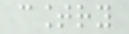country
